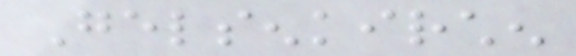Gelsenkirchen
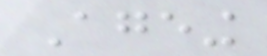Ageing
